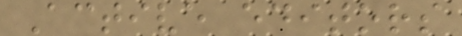Active editors
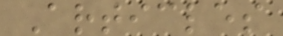Articles
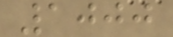1000
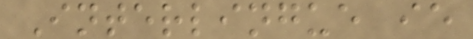Interlingue ie
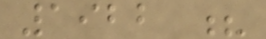1922 ?
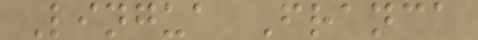Lingua Franca
